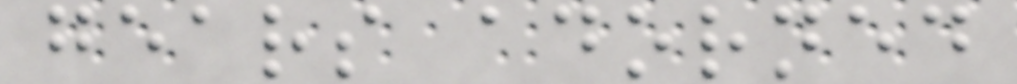gears adorned
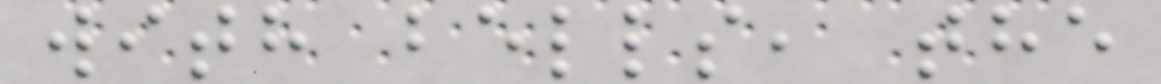with bells, the
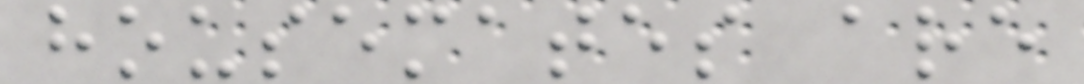housemates are
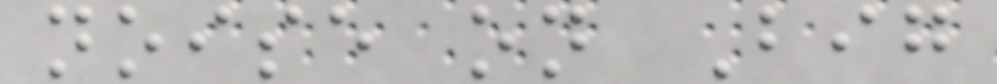noise on Big
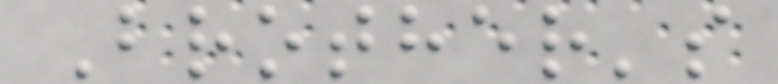Brother's
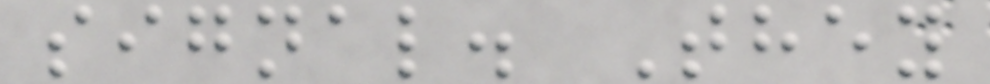signal. They
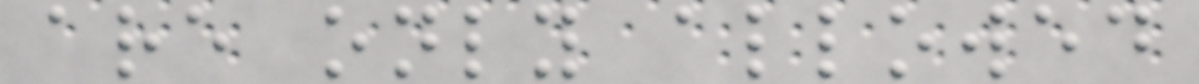are only allowed
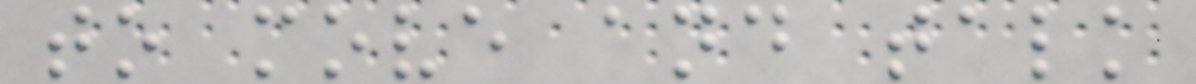to move and talk
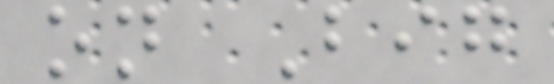on Big
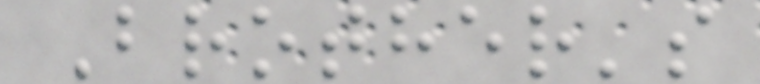Brother's
